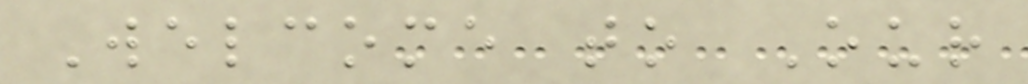Welcome to Our
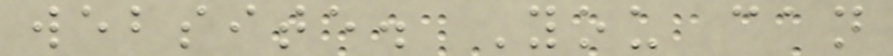website. You can
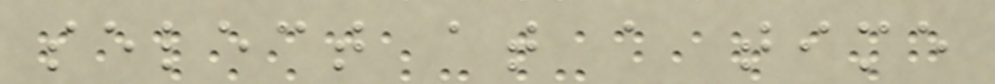select at a time
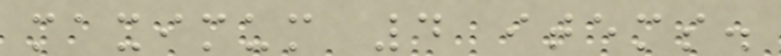maximum 4 items.
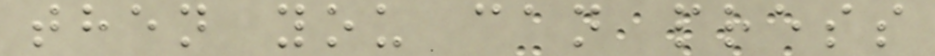then you can press
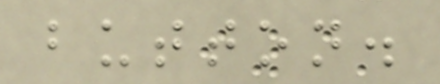button.
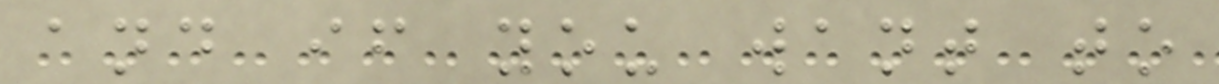and if you want to
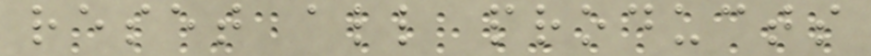reset all products
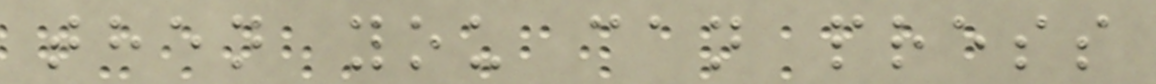then you can press
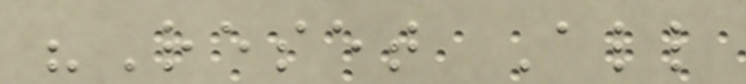"Reset All
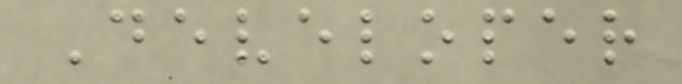Developer
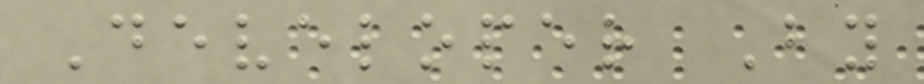Developer By
